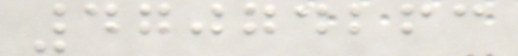47074263
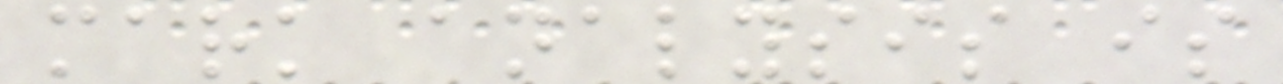mark analysis is
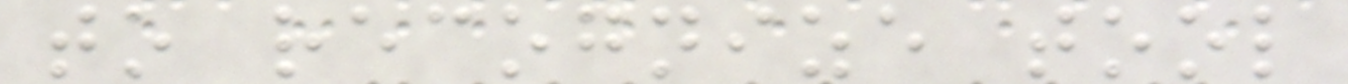to recognize tool
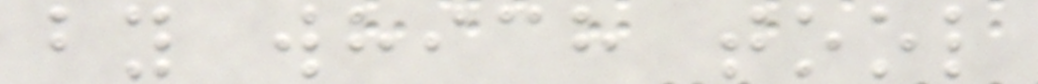by which tool
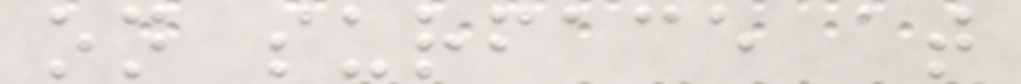on surface at
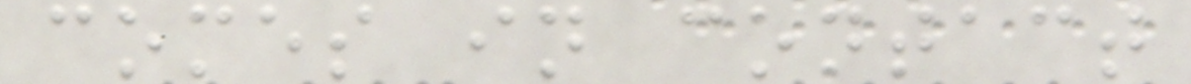comes in contact
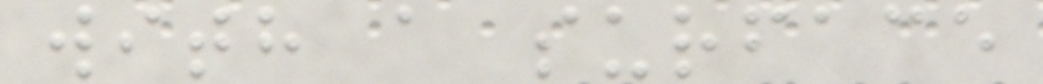with a surface
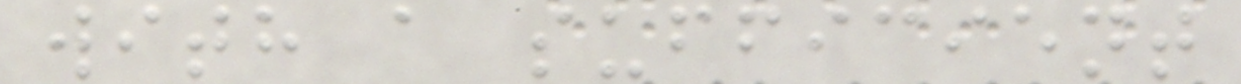with a sufficient
